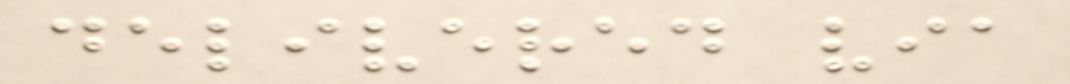delivered via
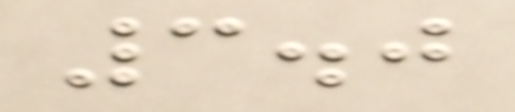3.0
